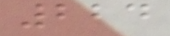224
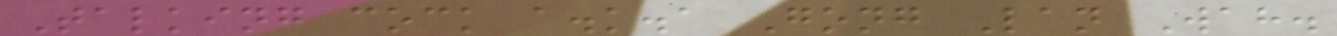Talking cock a.k.a Gong Lan Wah.
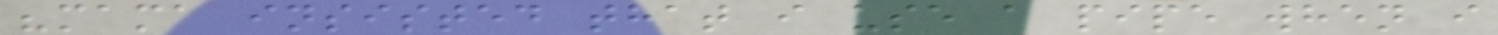"mama insisted that i use a pipe when i
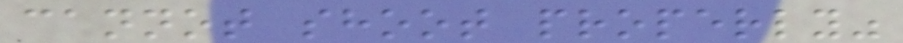cannot shoot properly"
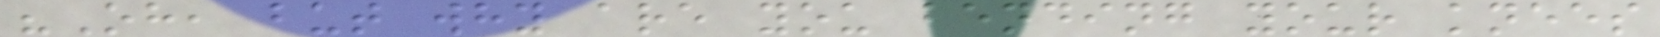"Oh, but why are you bending your knees
